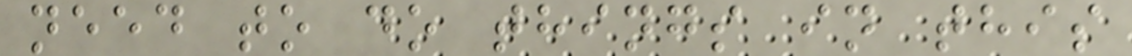need to do things in this
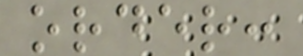order:
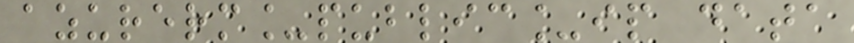azurerm_public_ip data
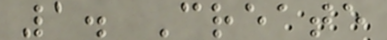1. Create
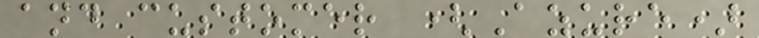and customer (Azure)
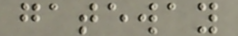gateway
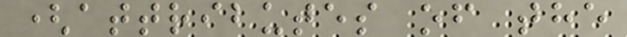(attributes of the
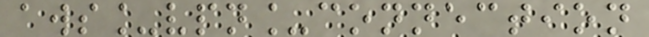aws_vpn_connection
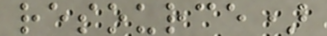resource)
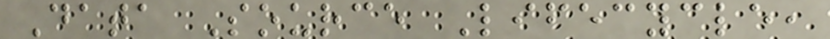Data Source Lifecycle,
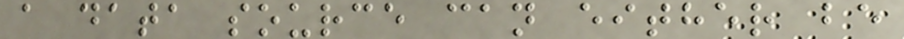a data source can either be
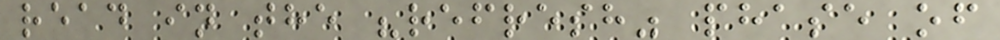read in the "refresh" phase of
